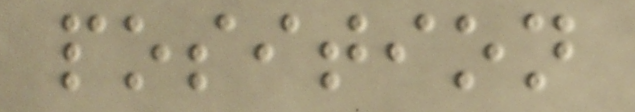position
